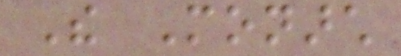The Monarch
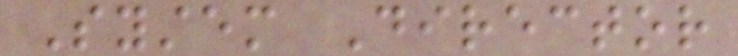System Director
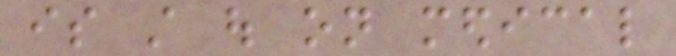is still out on medical
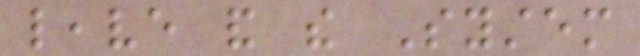leave and the System
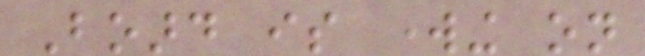Board is working on
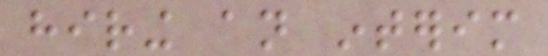hiring an interim
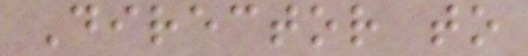Director to
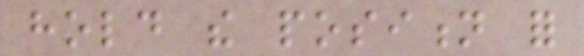hold the position for
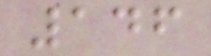146
